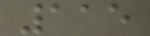115
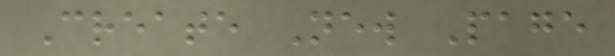Create New Page
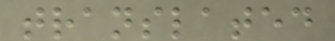translated
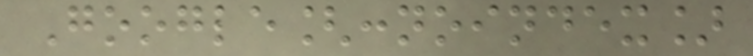Google[:noindex]
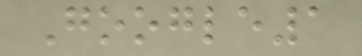Google1
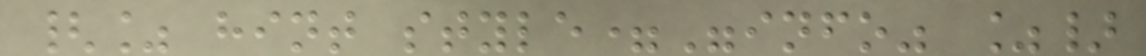{% hint style="info" %}
